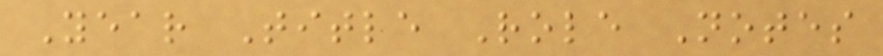Year Title Role Notes
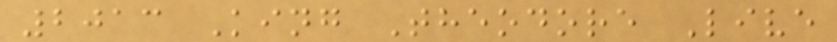2013 King Theodore Live
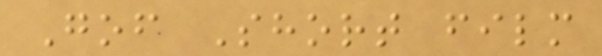Gof Short film
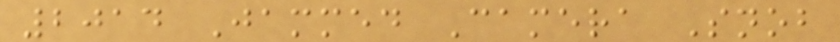2014 Jammed Camera Snob
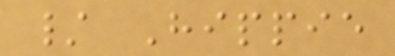/ Hippie
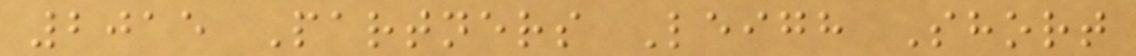2015 Partners Leigh Short
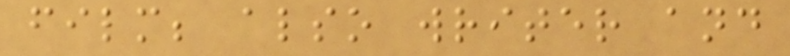film; also writer and
